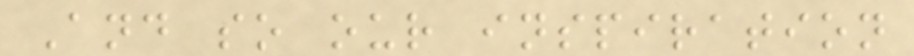And so our inspiration
